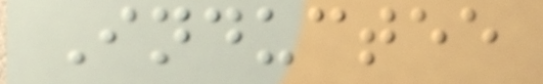Inductee
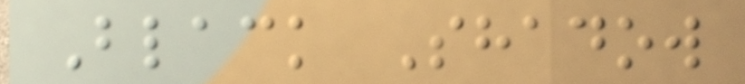Black Shadow
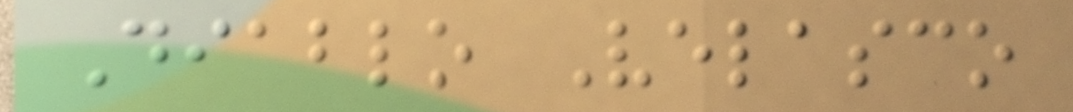Diablo Velasco
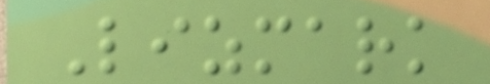Lizmark
